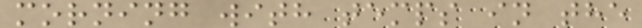morning with temps in the
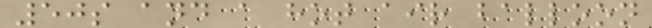50s and a hot air balloon
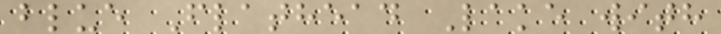blue Flathead Lake with
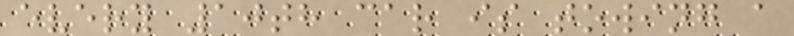every 10th car is towing a
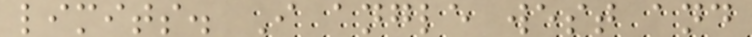limits. I angle west and
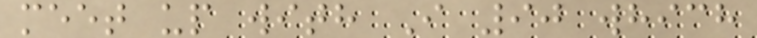meet up with I 90 which
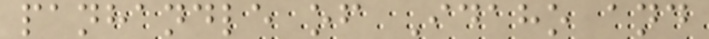panhandle of Idaho and
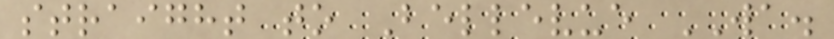straight to Bellevue WA.
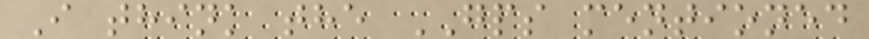I think the GPS mentioned
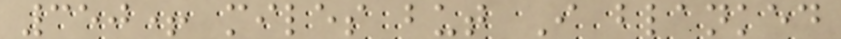350+ miles but I blanked
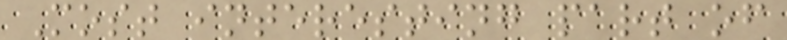Most interesting part of
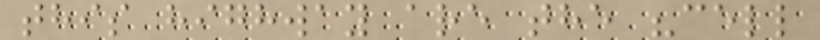this highway are the "cell
